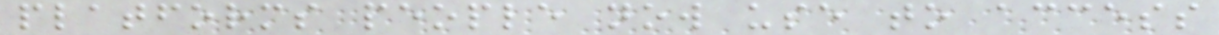platforms people now use to access
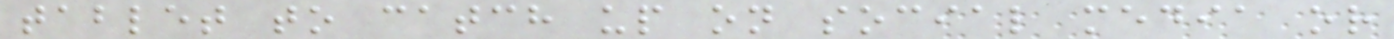tablet to catch up on social media or
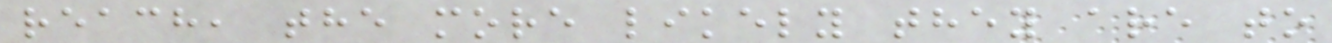reach, the more likely they are to
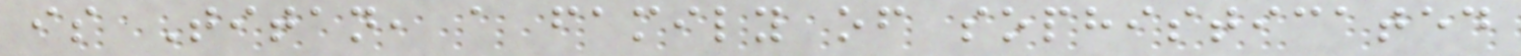is Titan, a family of sophisticated
